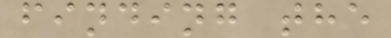finding the
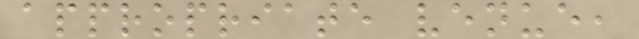appropriate venue,
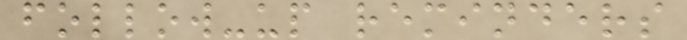follow-up reminders
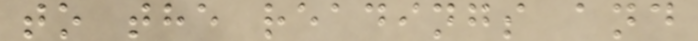to the readings and
